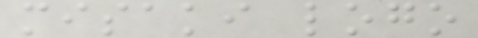misaki logo
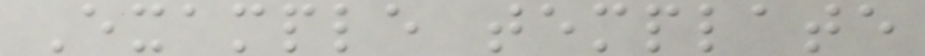Example template
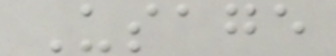Usage
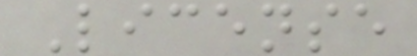License
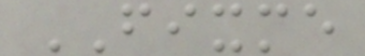FIXME
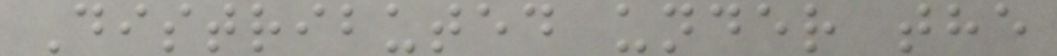Distributed under the
